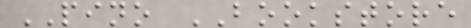PINO BOOKSTORE
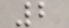2
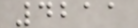4211
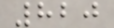820
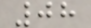08
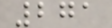271
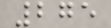275
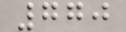770
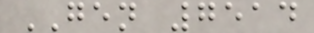GEN 7514
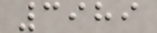3989
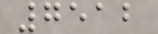7512
